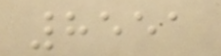8551
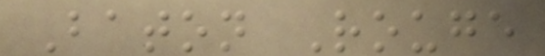Baton Rouge
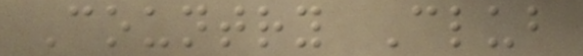Country Club
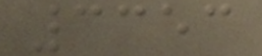3353
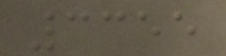3355
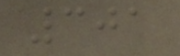301
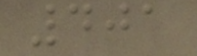401
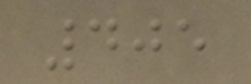405
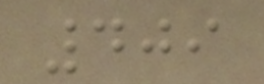409
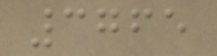3765
